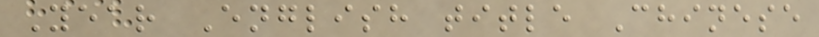Year English title Chinese
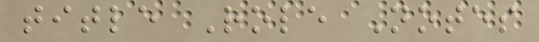title Role Notes
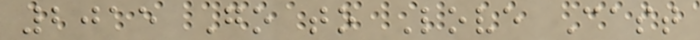2015 Go to Love Cast
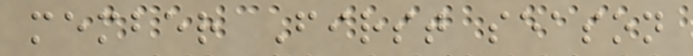member First season
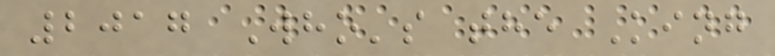2017 Who's the King
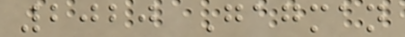2020 Gagman
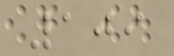109
